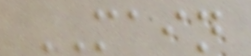MAIN
